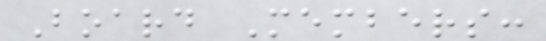Board Members:
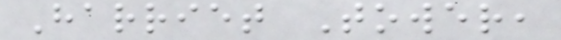Harriet Tower,
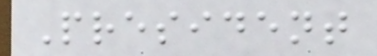President
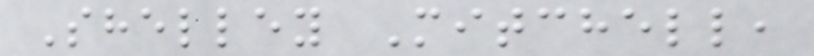Shelley Mitchell,
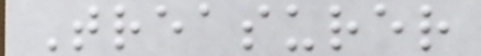Treasurer
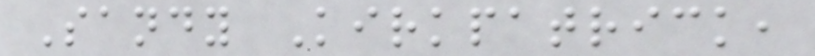Sandy Kirkpatrick,
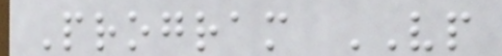Program VP
